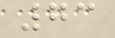73
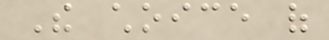The choice of
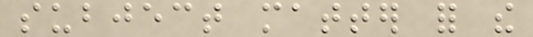subject matter for the
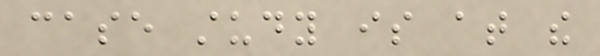case study is at the
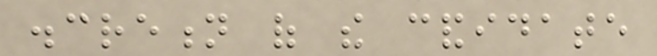discretion of the candidate
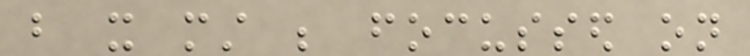but it must be focussed on
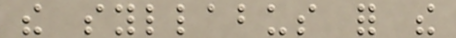the syllabus for the
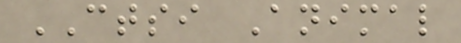CTSI Animal
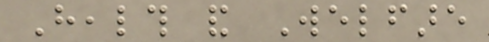Health and Welfare
